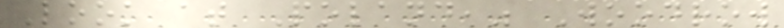Look at Poland," Woodrow
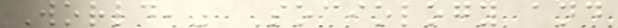World," Sociology and
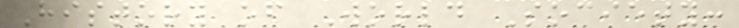History of World Society:
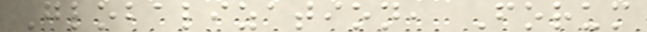Globalization, Forum
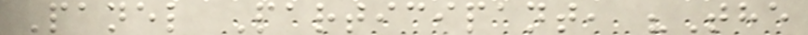Panel Participant, "The
